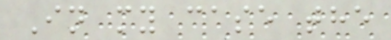In my case the
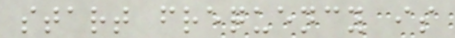start frequency is
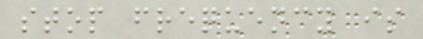stop frequency is
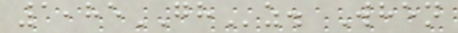1,85GHz. When
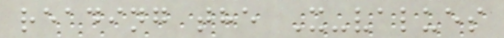reading the X-values
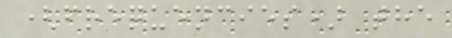(frequencies) the
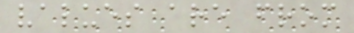values are from
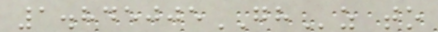1.845005GHz to
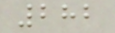282
